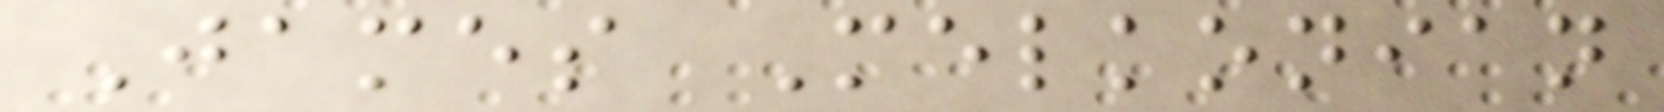James Melkonian
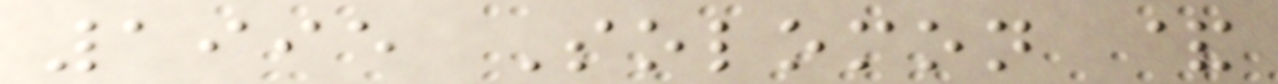1995 Solomon &
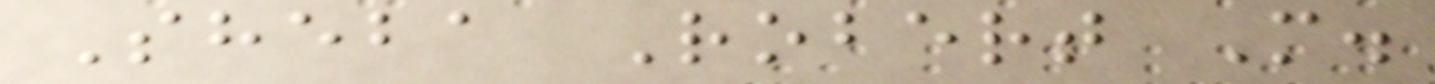Sheba Robert M.
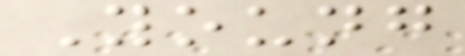Young
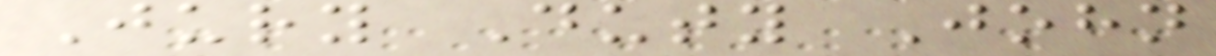Jury Duty John
